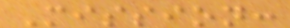Mission:
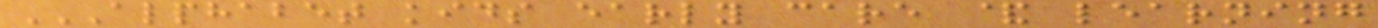ALPHABET KIDS EARLY CARE & LEARNING
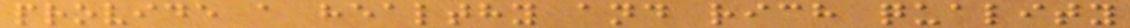provide a healthy and rich quality
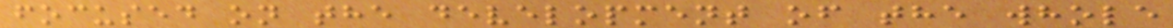focused on the development of the whole
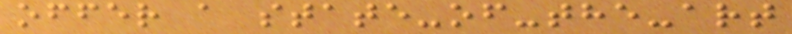offer a state-of-the-art
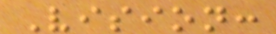Vision:
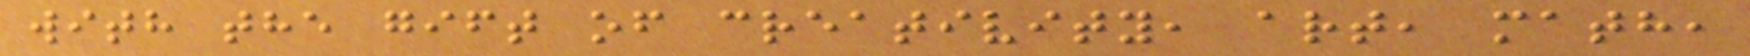with the gift of creativity, art, math,
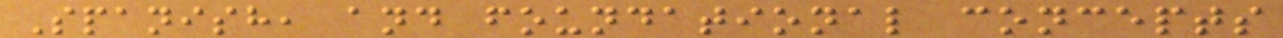Spanish, and foundational concepts
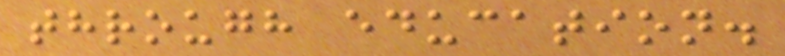through education.
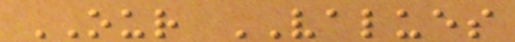OUR VALUES
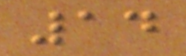14
